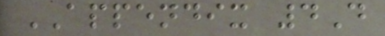APPENDIX 4D
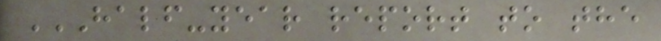HALF-YEAR REPORT TO THE
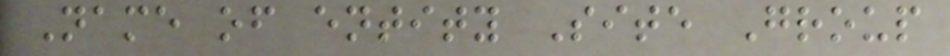Name of entity Site Group
